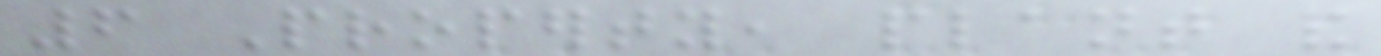6 Property, plant and
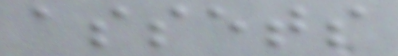assets
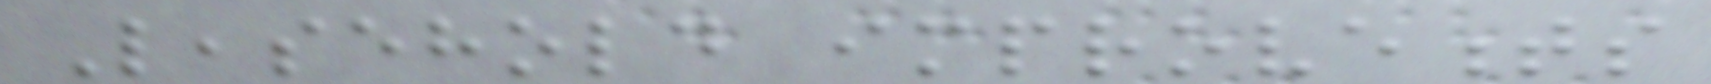Leasehold improvements
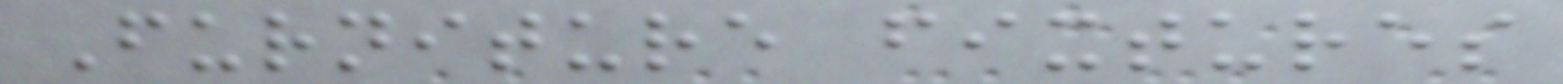Furniture fixtures
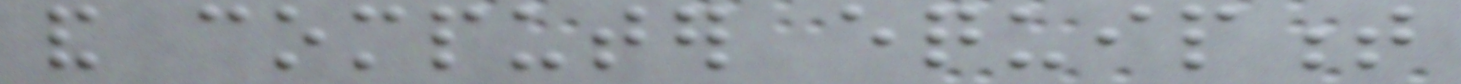and computer equipment
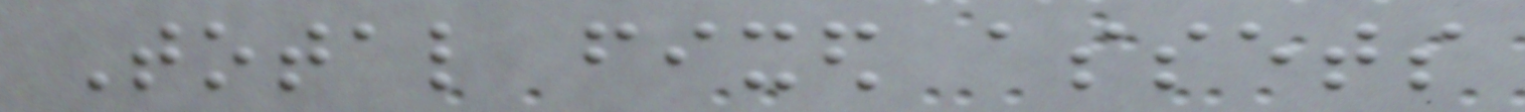Total fixed assets
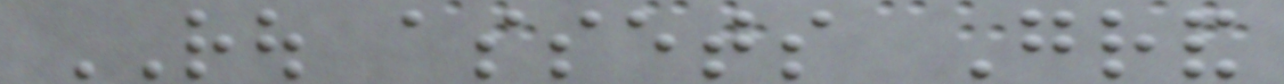ROU assets Grand
